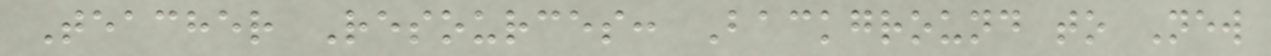Teacher Resources: Background to New
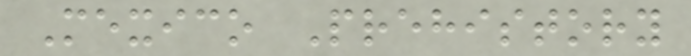Mexico Prehistory
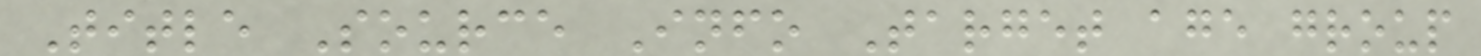Title Source Info Target age group
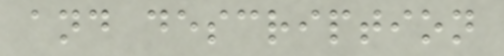and description
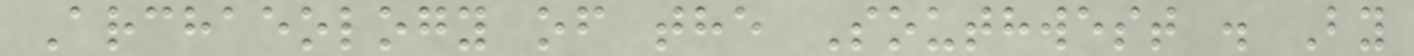Archaeology of the Southwest . By
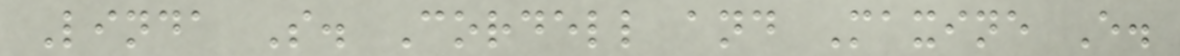Linda S. Cordell and Maxine E.
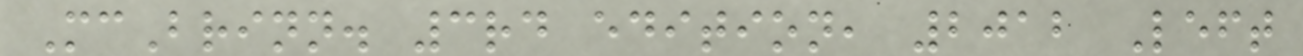McBrinn. 3rd edition, 2012 Left
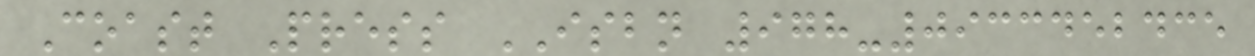Coast Press ISBN 978-0933452435
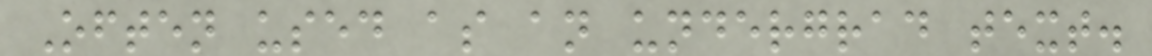Often used as an undergrad text.
